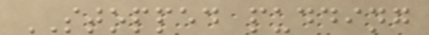STOPPED pudding
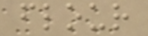flour
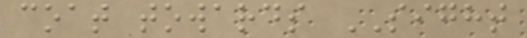coat towards SIGHT
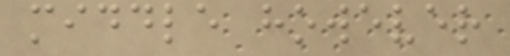middle however
